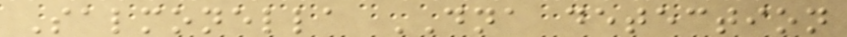Salmonella DNA detection
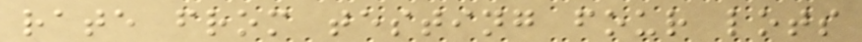rate from testing four lots
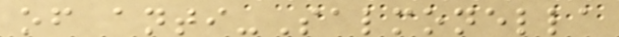of anti-Salmonella
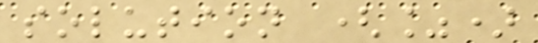solution (%)
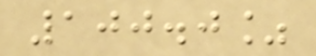100.0%
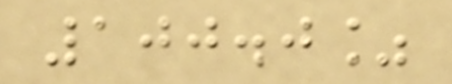100.0%
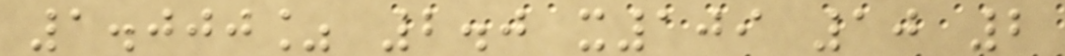1.000% 2.0 x109 10 2
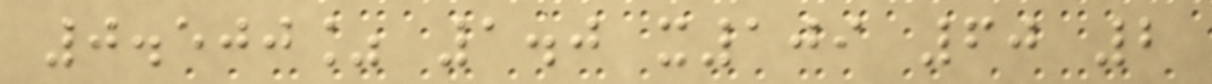0.500% 1.0 x109 60 2
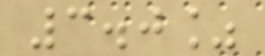3.0%
